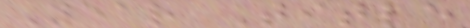Year Title
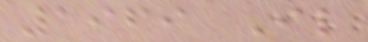1969 Il
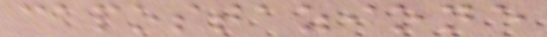capostazione
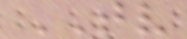TV
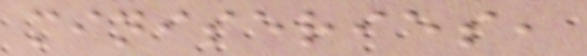miniseries,
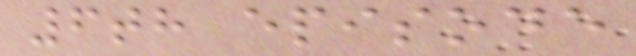6th episode
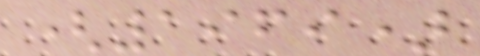(1969)
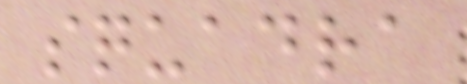squadra
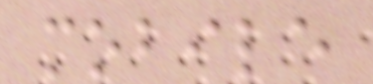mobile
